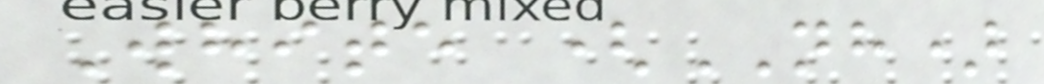White (NH)
